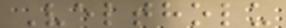Veltholu
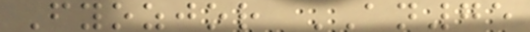Fyozjor AN75
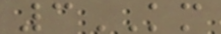3KM
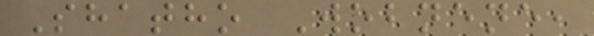Shatho Wobnene,
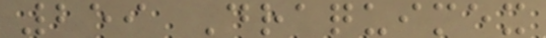259 Draquimex
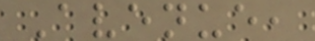Avenue,
